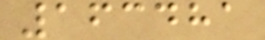163481
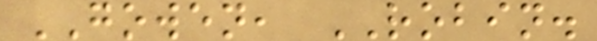GOWEN, ROBIN.
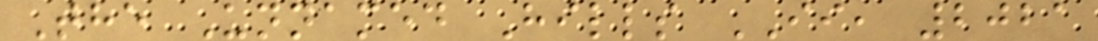The Unnamed Hills II, 2021
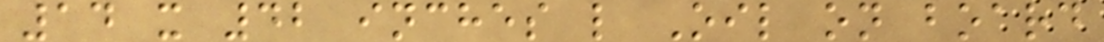14 x 42 inches l Oil on board
